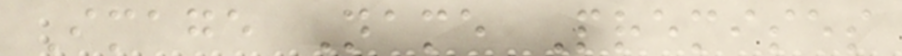Image Name Premises
